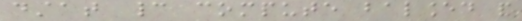dstat cannot compute balanced and
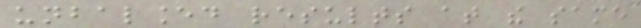unbalanced results at the same
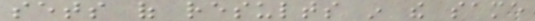sets of results in the same
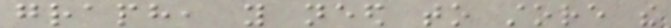graph, you need to store the
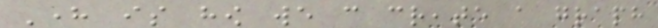Here is how we can create a graph
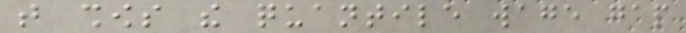that shows the quantile wage gap
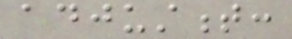adjustment:
